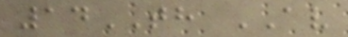14TH AV
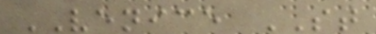VENICE ST
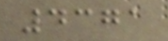4371
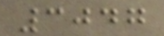3047
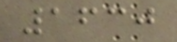1630
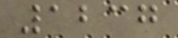1237
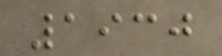1930
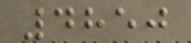4850
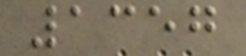1357
